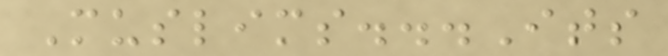Muslims...Its
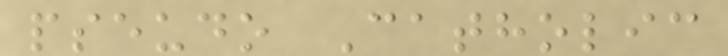pseudo Catholic
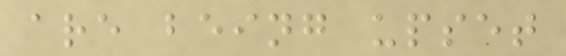are being upset
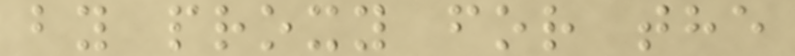by proxy for the
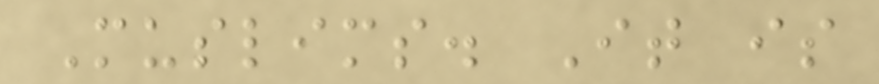Muslims. It is
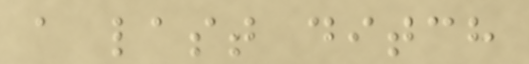a last ditch
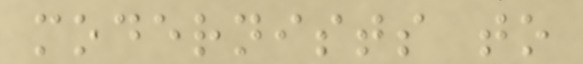modernists to
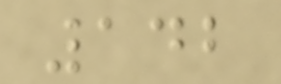142
